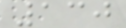130
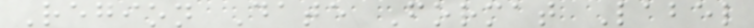Region Date Format Label
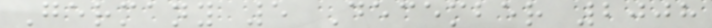Germany 5 December 2008
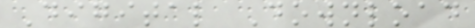Digital Download
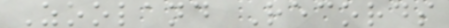Zooland Records
